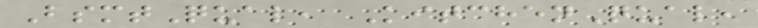BsmtQual, KitchenQual,
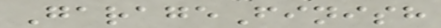GarageFinish
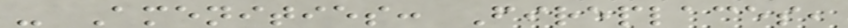- Amenities: Fireplaces,
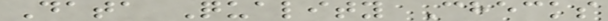Data Quality Checks
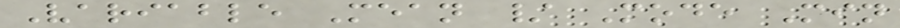Variable Mean / Mode Min
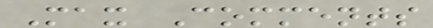Max Comments
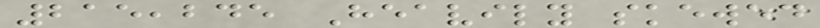215,245 Heavily skewed
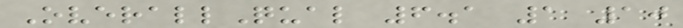OverallQual 6.1 1 10
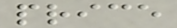price
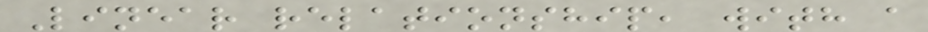Linear relationship, with a
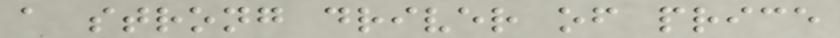a strong driver of price
